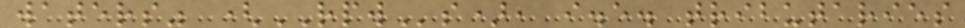waters" (RPWs), i.e. tributaries
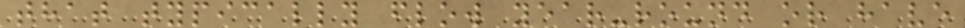that typically flow year-round or have
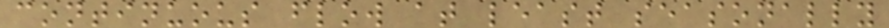continuous flow at least seasonally
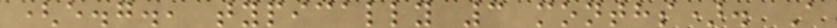(e.g., typically 3 months). A
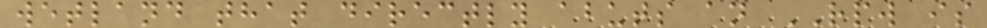wetland that directly abuts an RPW is
